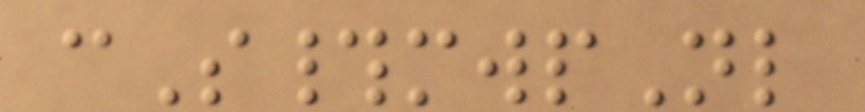cS#mwpNl
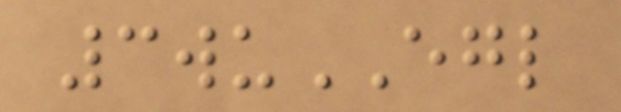3wuEGL
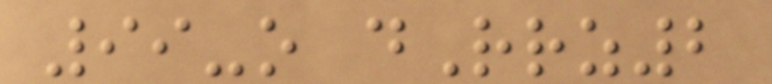99-o dRrz2
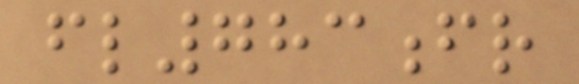fl783fr
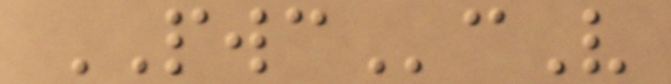PWCcV
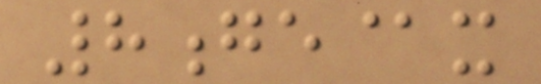8ge@x
